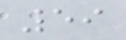59
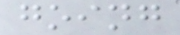going
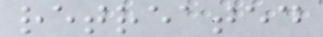retreated
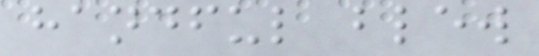handful blew
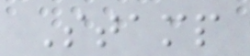Stamp
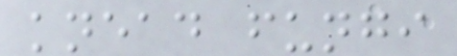knead fungi
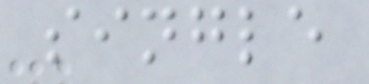single
